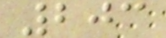203
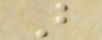B
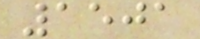1501
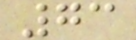73
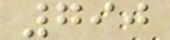790
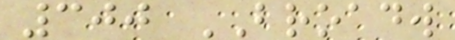300 BROADW
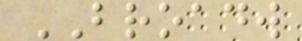BROADW
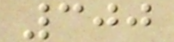300
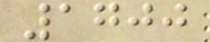1700
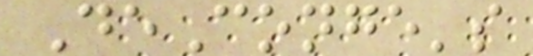DeConge's
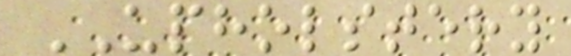UPHOLSTERY
